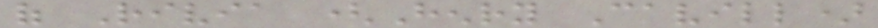of Rivia (Henry Cavill)
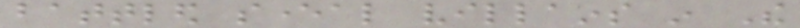battled several villains in The
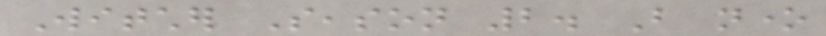Witcher Season 2. But none
